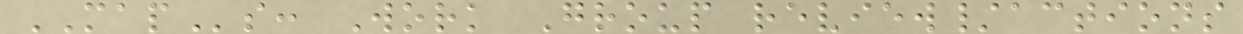MAPs: Work Group review/actions
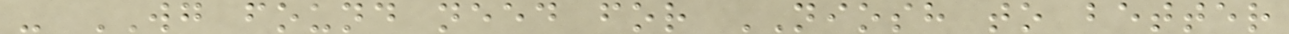- WG found need for NIOSH to better
